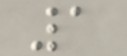1
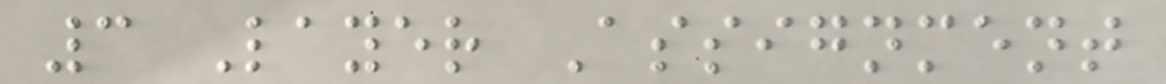3 Layer Assignment
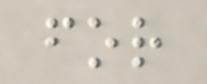for
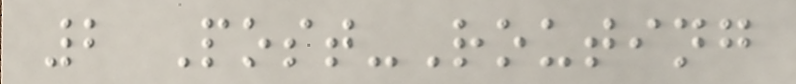2 Post-Routing
